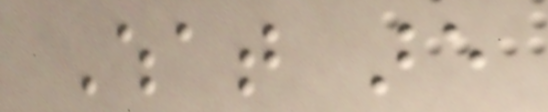What are
